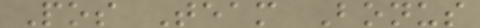Pos Team Bonus
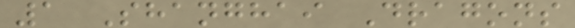1 Shanghai Dragons
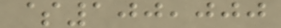$100,000
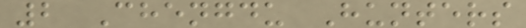2 Chengdu Hunters
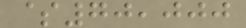$70,000
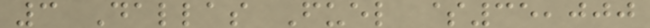3 Dallas Fuel $35,000
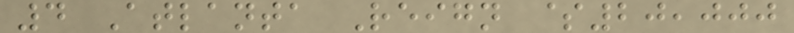4 Atlanta Reign $20,000
